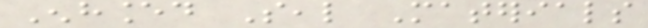Enhanced Seal Materials
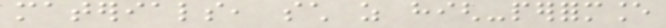materials, such as high-performance
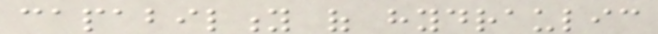capability of hydraulic
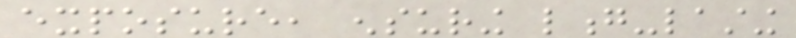exposure, ensuring long-lasting
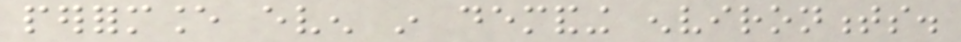performance even in demanding environments.
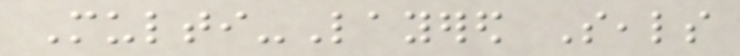Multi-Layered Seals
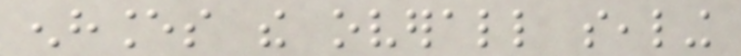enhances the overall sealing
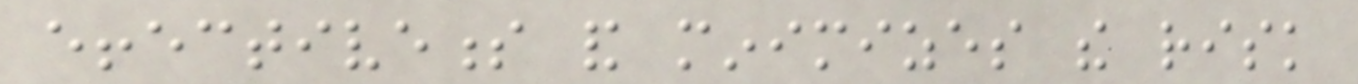effectiveness and minimizes the risk
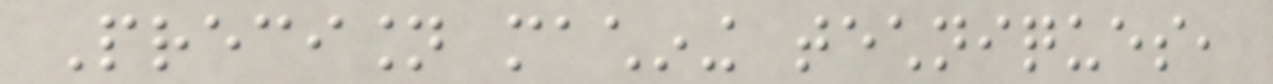Precision machining techniques,
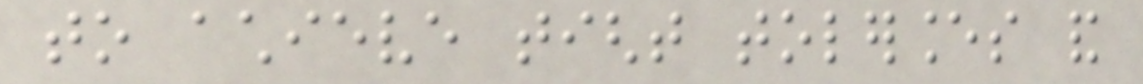to achieve tight tolerances and
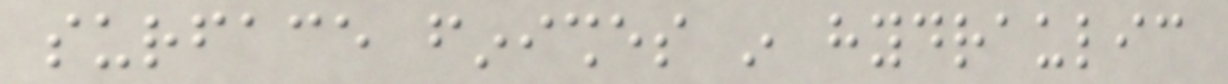surface finishes in hydraulic
